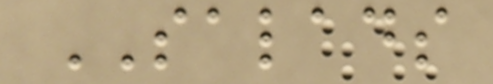SALADS
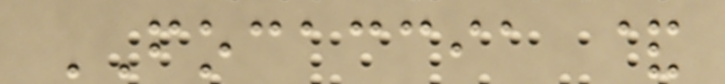FOCACCIA &
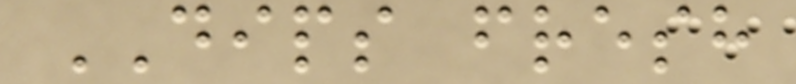DIPS fresh
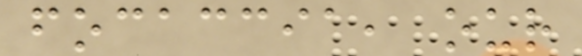focaccia, our
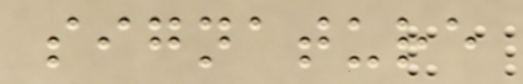signature
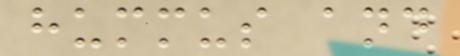hummus and
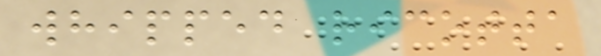whipped ricotta
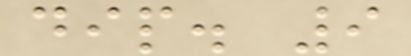dip. 9
